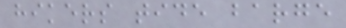hikers tide barge
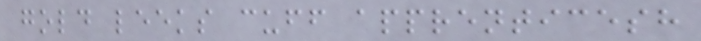gold leeks cuff apprenticesh
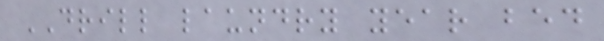DRILL laundry year bed
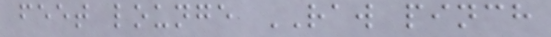feet lounge RAW pinch
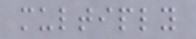multiply
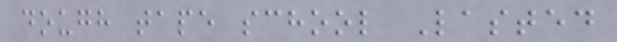dough tape school Lasted
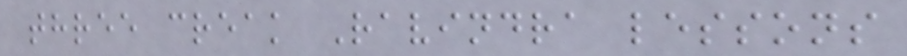three creak Ravindra lessons
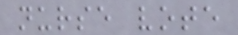nurse vote
